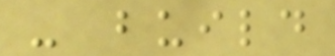- build
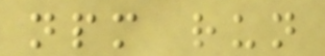npm run
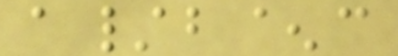a/b^c
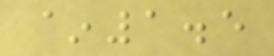~1.5
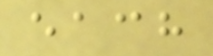each
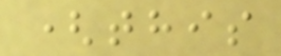(this
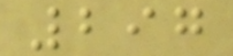297
